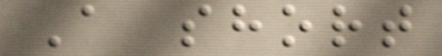A short
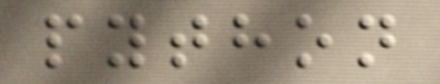python
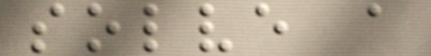solve a
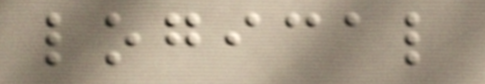logical
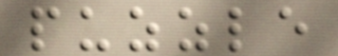puzzle
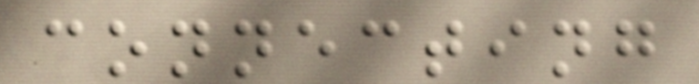connecting
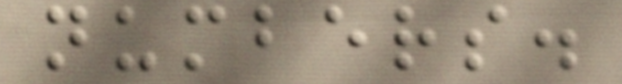numbers.
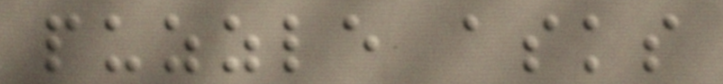puzzle asks
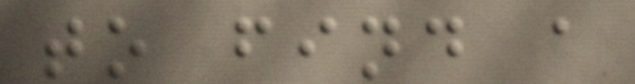to find a
